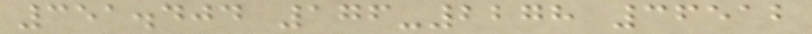351.404 176-2278 36512
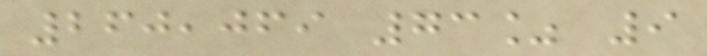260,069 73% 9
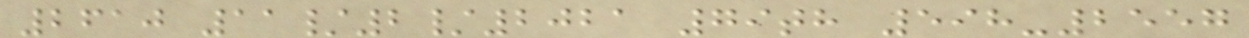2610 11/2/2021 79th 598-2557
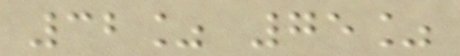32% 75%
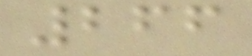266
